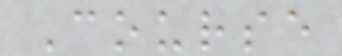Course
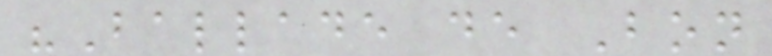"Ballade de Bon
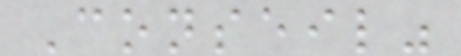Conseil"
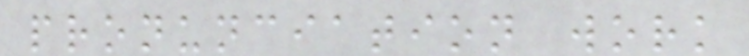pronunciation work
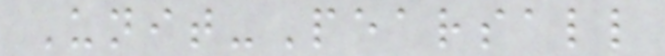Unit-Pearsall
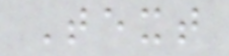Text
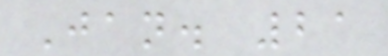Jan. 21
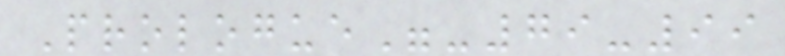Prologue"-79-99
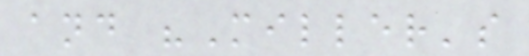and "Miller's
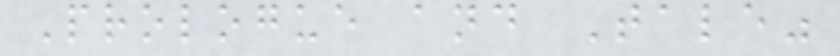Prologue and Tale"
